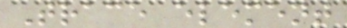Trace element
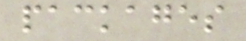packages
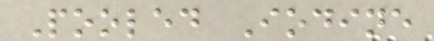Pooled Iodine
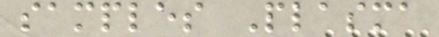samples Plasma
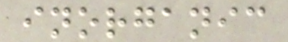inorganic
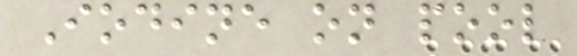Iodine on pool
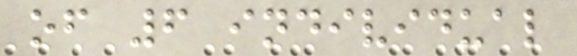of 6 individual
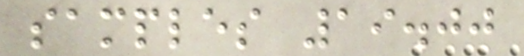samples 19.00
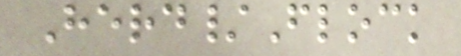Herd/Flock
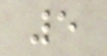5
